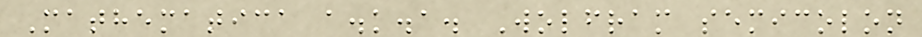Mathematica a.k.a. Wolfram semicolon
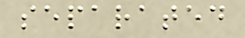separated
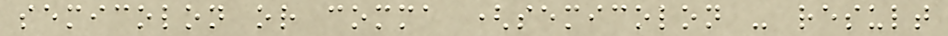semicolon or comma (semicolon - result
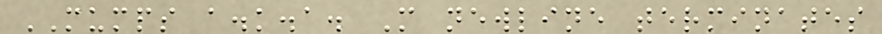MUMPS a.k.a. M newline terminates
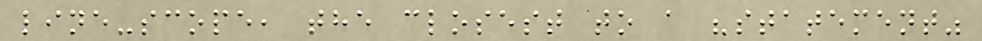line-scope, the closest to a "statement"
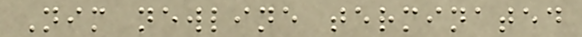Nim newline terminated
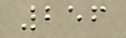256
